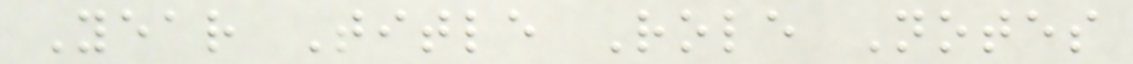Year Title Role Notes
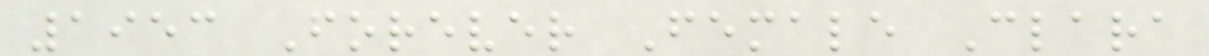1953 Forever Female Clara
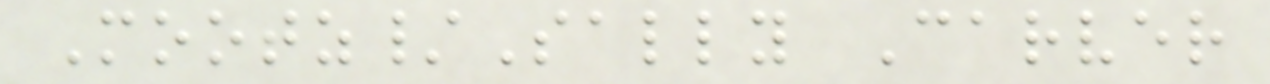Mootz/Sally Carver
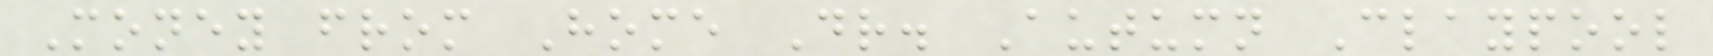Money from Home Dr. Autumn Claypool
